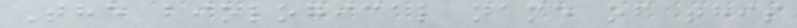The biological name of this
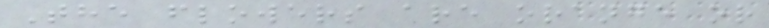The flowers are orange or
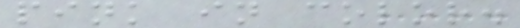pink in color.
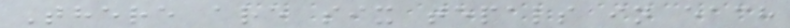There are six tepals in each
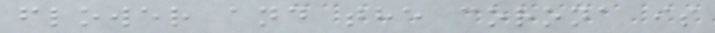flower and the corona is
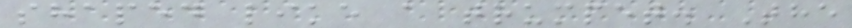shaped like a trumpet. The
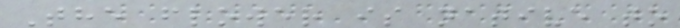The flower is native to
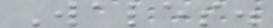Wales.
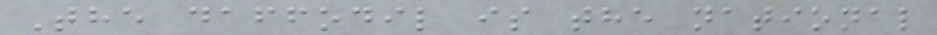The daffodil is the national
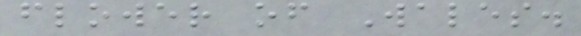flower of Wales.
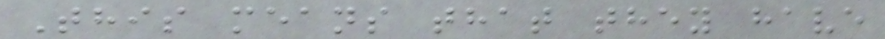This means that they have
